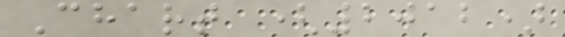Chart (2012)
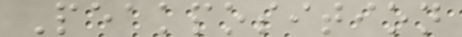Peakposition
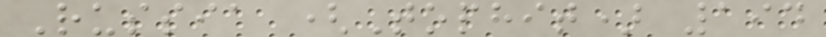Russia (Tophit) 194
